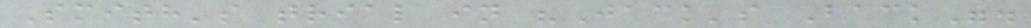Smith's trial in "Jack's Back".
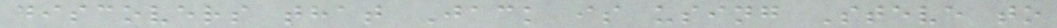discovers that Jack is using Steve to
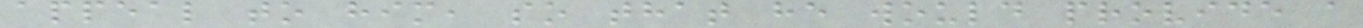appeal to him, so that he would provide a
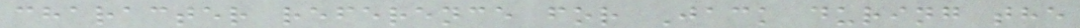character reference for Jack during the
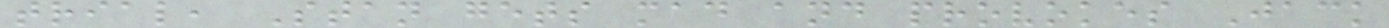trial, Stan gets mad and provokes Jack
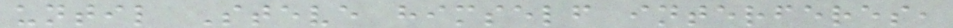until Steve himself interferes,
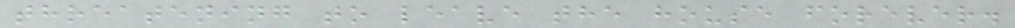threatening to leave the house forever.
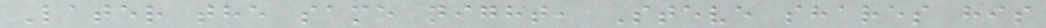Later the same night, Steve shares his
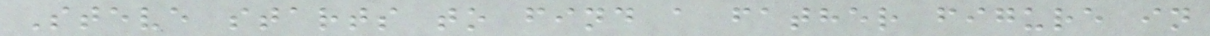Steve starts to find a father figure in
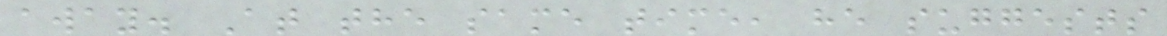away. At the same time, he suggests
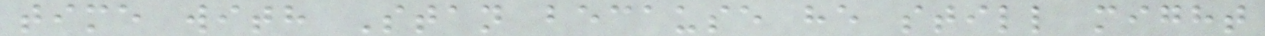time with Stan because he still might
